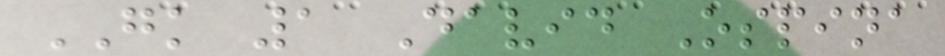GK 1 David Ospina
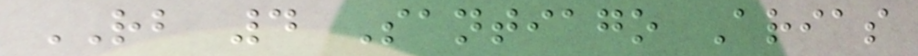RB 4 Santiago Arias
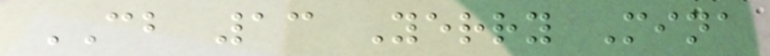CB 13 Yerry Mina
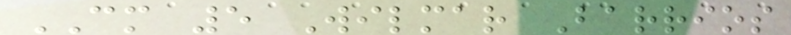CM 5 Wilmar Barrios
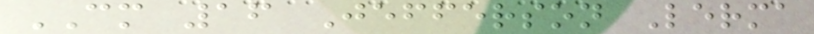CM 16 Jefferson Lerma
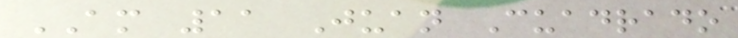AM 11 Juan Cuadrado
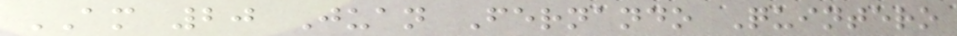AM 20 Juan Fernando Quintero
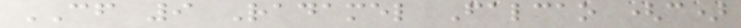CF 9 Radamel Falcao (c)
